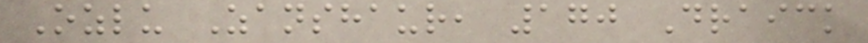Ozlu Zanshaur, 170 Draick
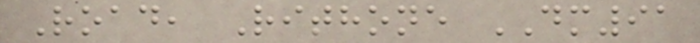Road, Rithone DM91
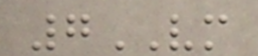7VM
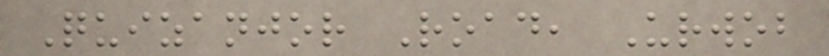Quizanjor Road, Urwob
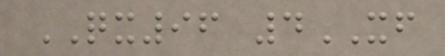QX96 4XF
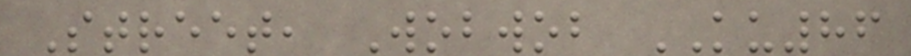Street, Wobwob KU86
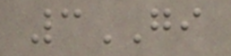3GI
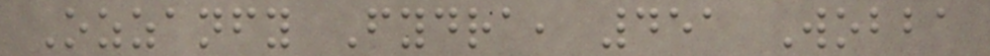Ozzanfy Fydra, 451 Wobba
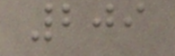209
